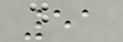51
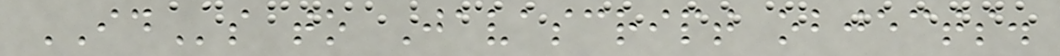IDs to Javascript objects.
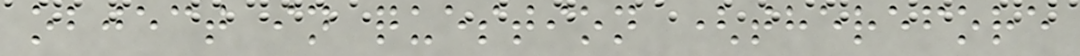object in question (therefore
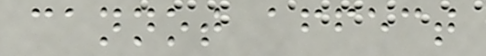cannot affect
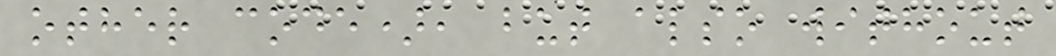other code), but also without
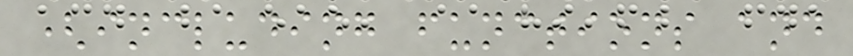(including functions and
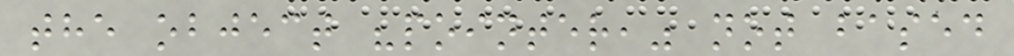the object "pointer," not based
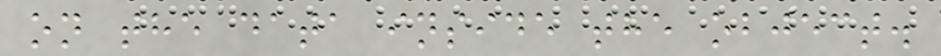on the data inside the object.
